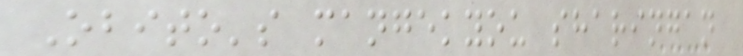Obito's mangekyou sharingan
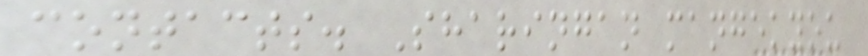contacts. Sharingan mangekyou
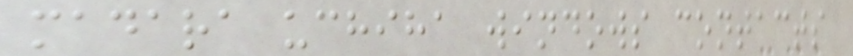madara uchiha windows contacts
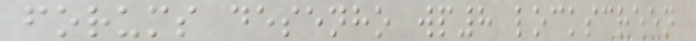forums desenho wp8 lockscreen
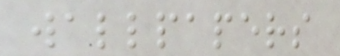wallpapers
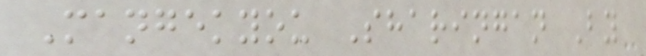Mangekyou Sharingan By
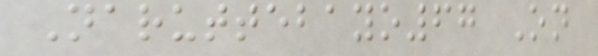Naruttebayo67 On
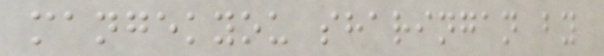mangekyou sharingan by
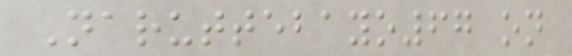Naruttebayo67 on
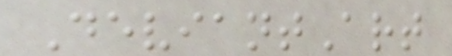DeviantArt
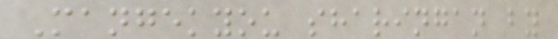Mangekyou sharingan by
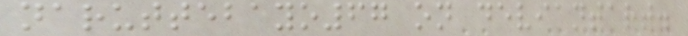naruttebayo67 on deviantart.
